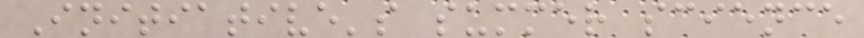Initiative's summer science
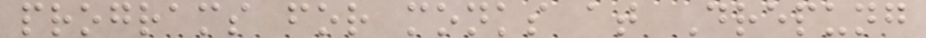programs for monks at Drepung
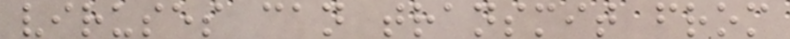viruses can transmit from
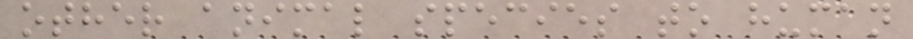other animal species to human
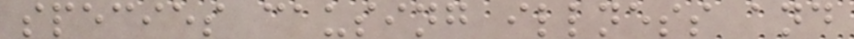species causing illness and
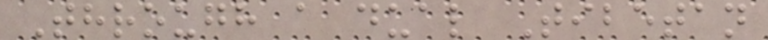Through a dual Tibetan
